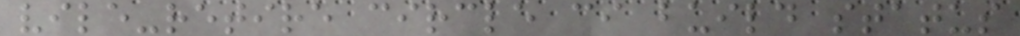vile-retire circle ci build status
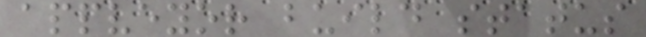appveyor build status
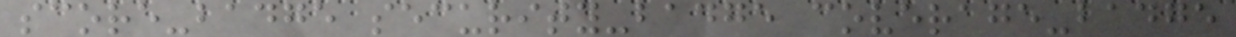score-badge security-badge coverage-badge
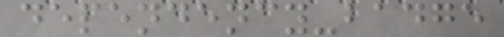dependency-badge
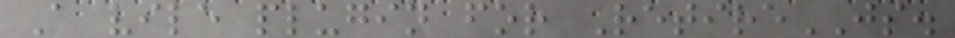A vile plugin for RetireJS.
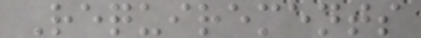Requirements
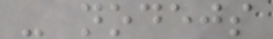- nodejs
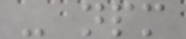- npm
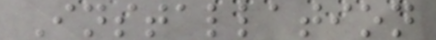Installation
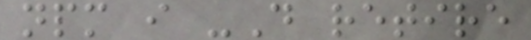npm i -D retire
